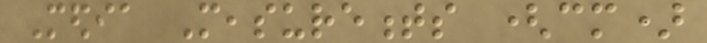Media Measurements (cm)
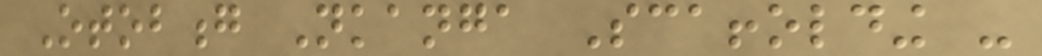Otobong Nkanga Scaffolding -
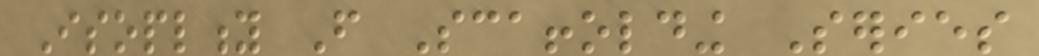Isoplity From Scaffolding Series
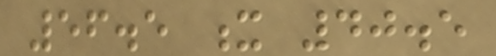56.5 x 40.5
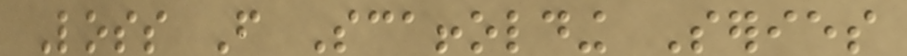Loss From Scaffolding Series
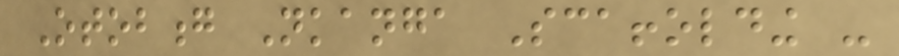Otobong Nkanga Scaffolding -
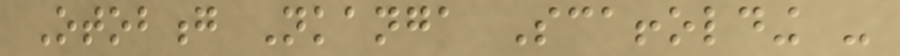Otobong Nkanga Scaffolding -
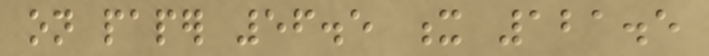on paper 56.5 x 121.5
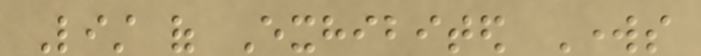List of Exhibited Works
